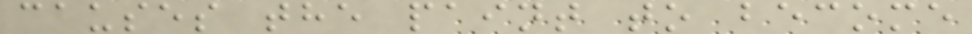causes the paint to become
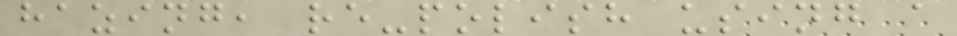hazing, re-polish using a
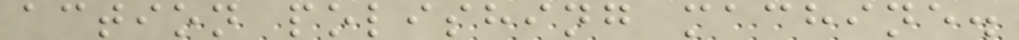action polishing machine.
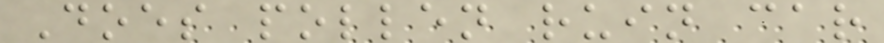Does pollen ruin car
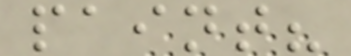paint?
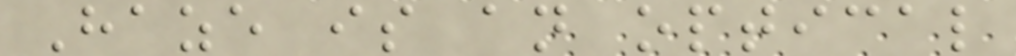Haze is an optical
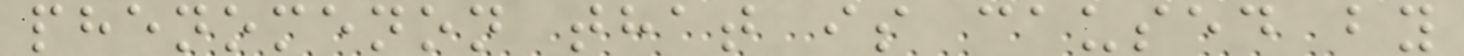phenomenon that is caused by
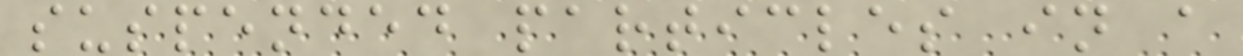suspended particles in a
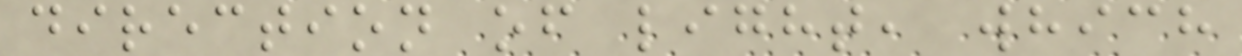direction of light, which
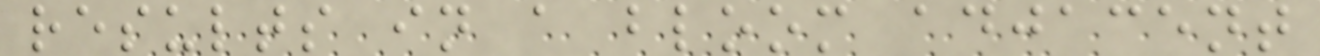results in a bloom adjacent
